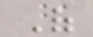Of
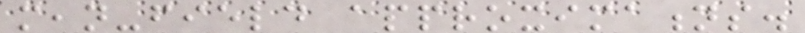mean-field approximations.
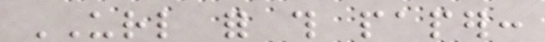URL for this paper:
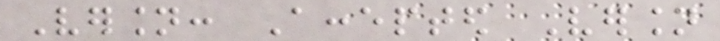Version: Accepted Version
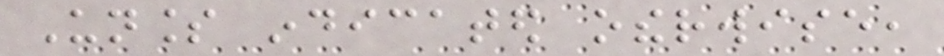Unless indicated otherwise,
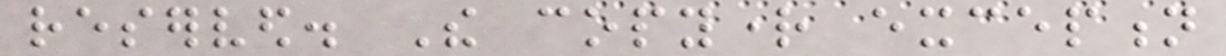reserved. The copyright exception
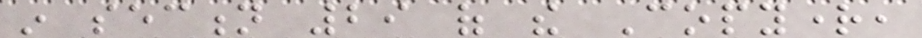in section 29 of the Copyright,
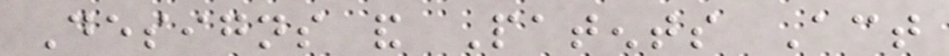Designs and Patents Act
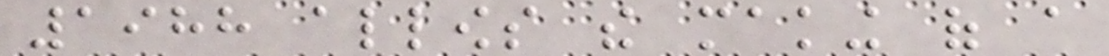1988 allows the making of a
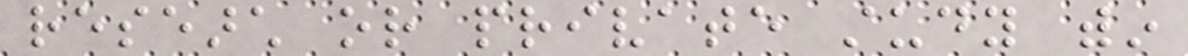research or private study within
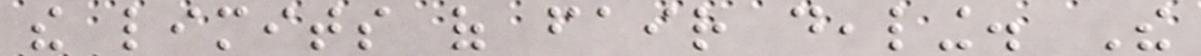the limits of fair dealing. The
